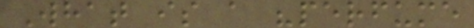What is a "perfume
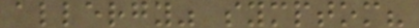allergy" symptom?
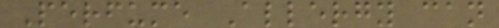Perfume Allergy can
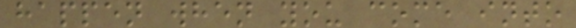happen when you come into
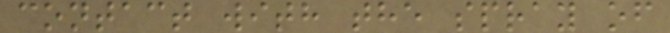contact with the spray of
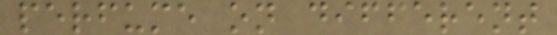perfume on different
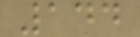144
